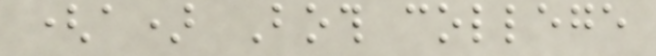(a) Both college
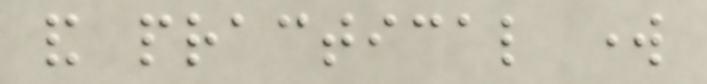and practical work
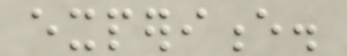experience.
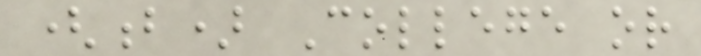(b) College or
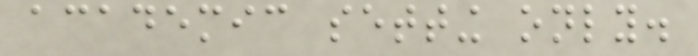academic setting only.
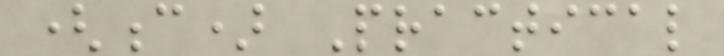(c) Practical
